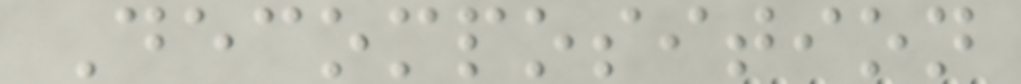Decomposition
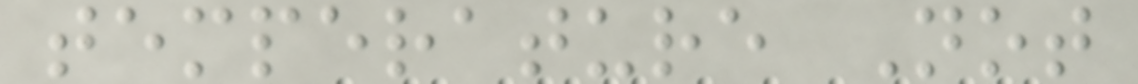temperature Not
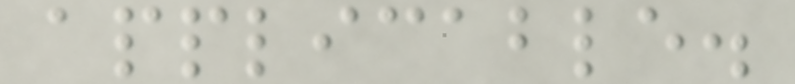applicable.
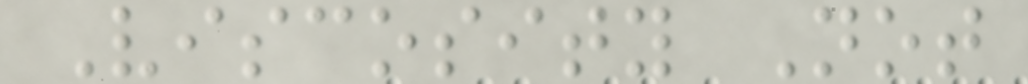Viscosity Not
